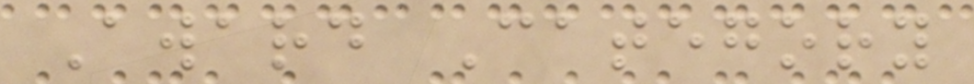Award Category
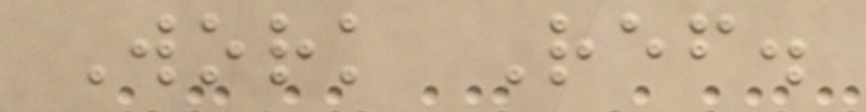Work Ref.
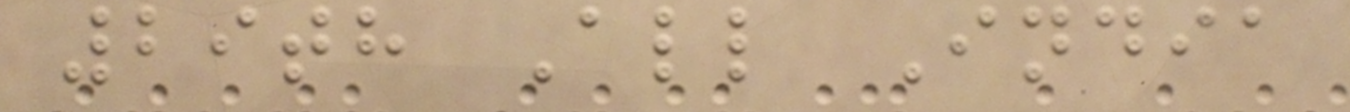29th All India
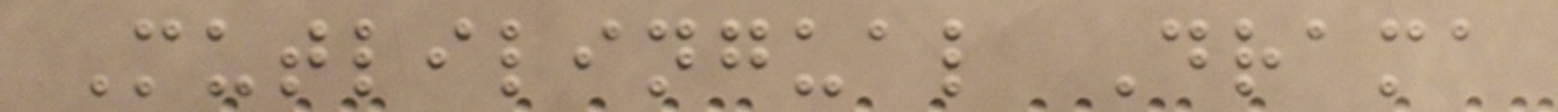Mutlilingual Drama
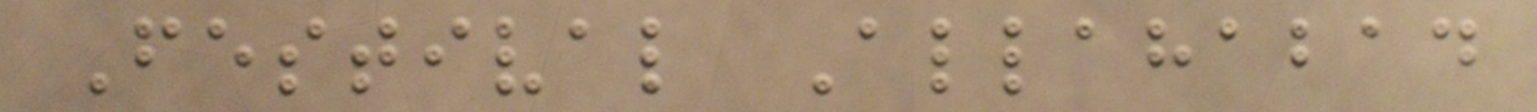Festival Allahabad
